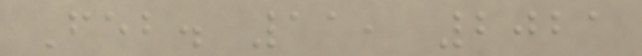Feb. 11, 2021
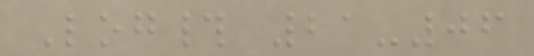Log# 21-06
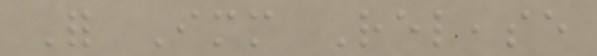For Immediate Release
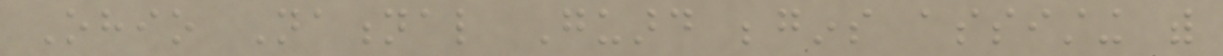Ohio National Guard begins assisting with
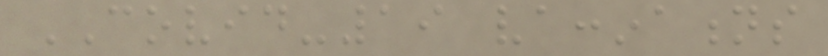COVID-19 vaccinations
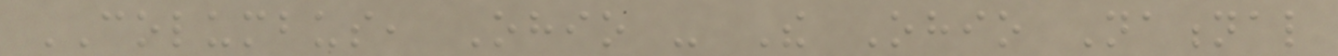COLUMBUS, Ohio - The Ohio National
